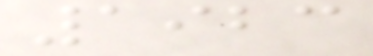1923
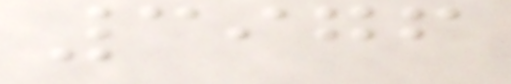3976
